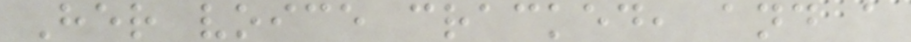Her voice cracked, and a
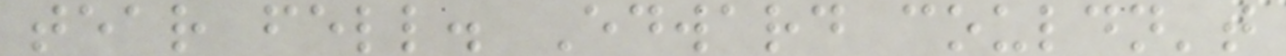tear fell. Edward couldn't
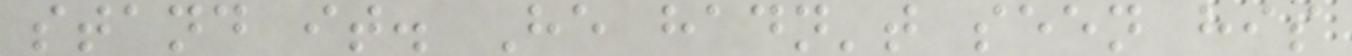stand it. He hadn't seen his
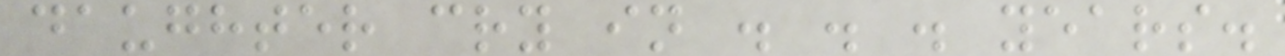daughter cry in . . . years.
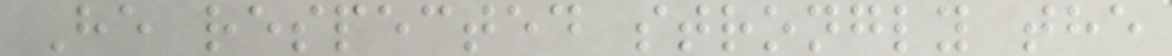He respected strongly the
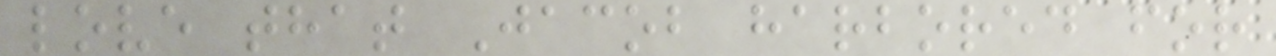love that Jacob harbored for
